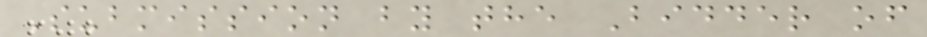Submission by the Bidder of
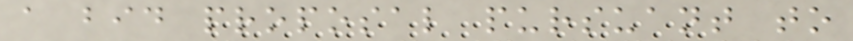a bid proposal pursuant to
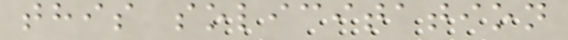this solicitation
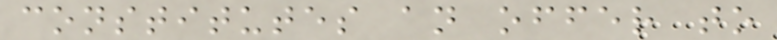constitutes an offer to
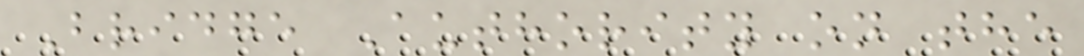Bridge Authority on the
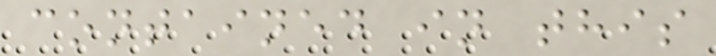contained in this
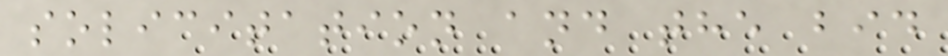solicitation and the bid
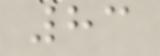83
